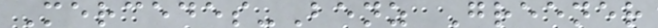Mercedes-Benz Greener
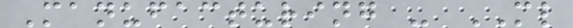Manufacturing - ML
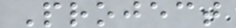Project
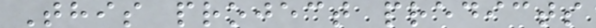This project predicts
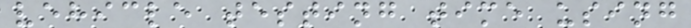vehicle testing time using
